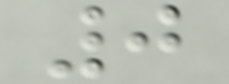0
